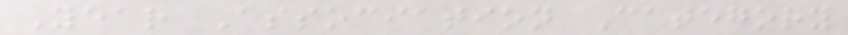Year Association Category
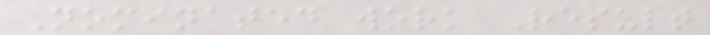Nominated work Result
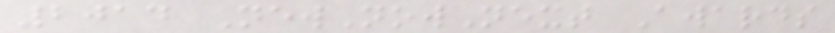2014 NewNowNext Awards
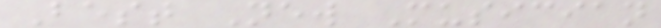Best New Musician
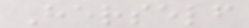Herself
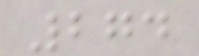274
